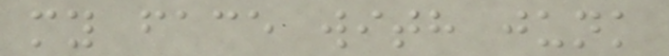my face with junk
